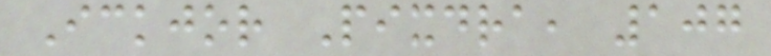Ickjor Pixdra, 107
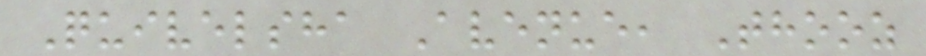Quivelsha Avenue, Thooz
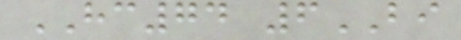HC74 6BI
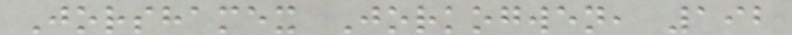Jorshamex Jorkogwen, 192
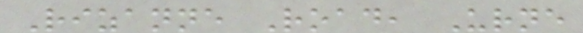Rizanne Road, Urne
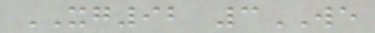XG92 3WE
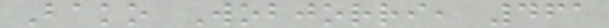Bako Wobjorri, 461
